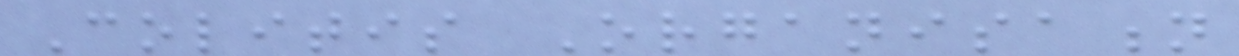Colitis Organisation
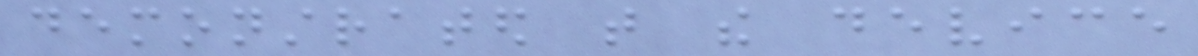demonstrated that the device
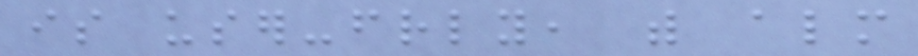is user-friendly, with almost
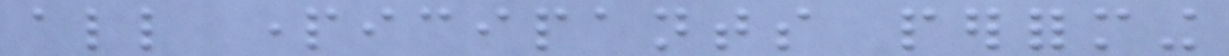all participants performing
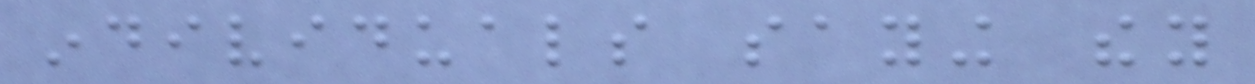individuals saying they
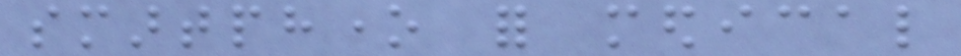smartphone for medical
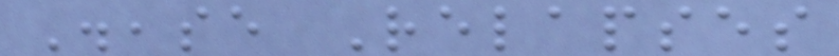Disease Relapses
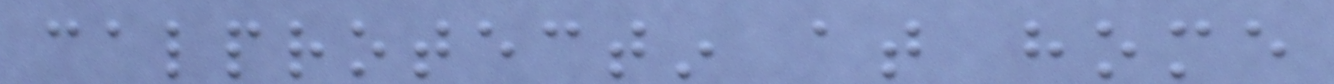calprotectin at home
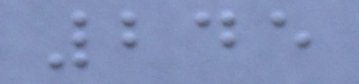245
